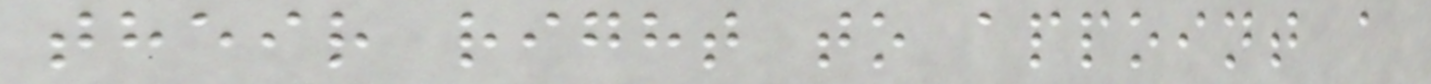their right to appoint a
